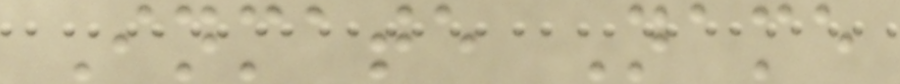Inmate Name
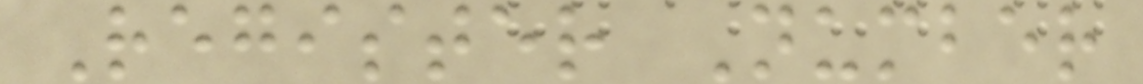Register Number
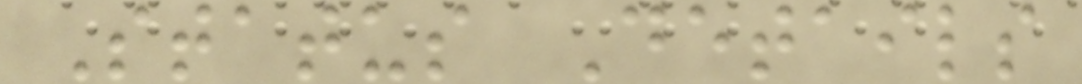Status Details
